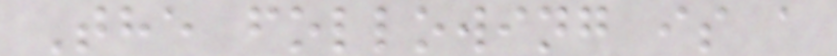The following is a
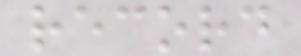record
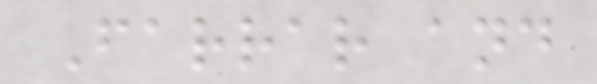Farrar and
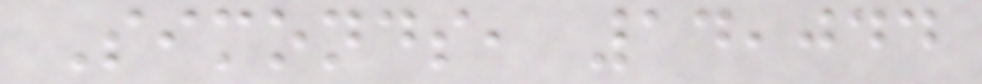Simonds, 14,044
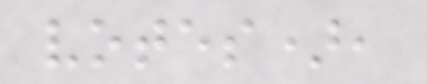votes),
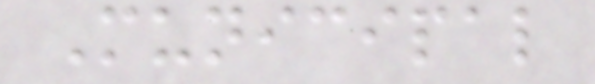Municipal
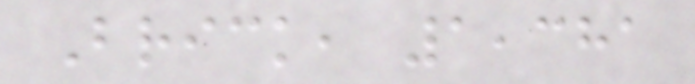Brick, 1,381
